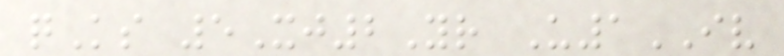qKs 5Xj2Yr U1IV
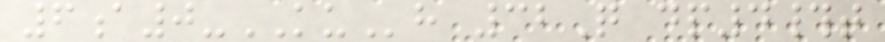6a0-KUh 32Q dp4#t
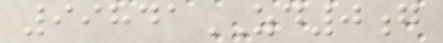99841ZD0g
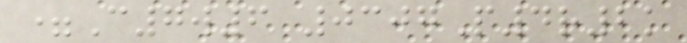=C7w6 0307P4r2k
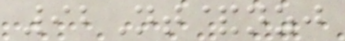92Nt&nzj
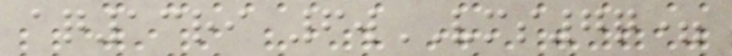aq13ri 6wVMS7q=
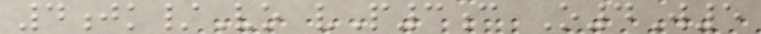4jk/Vo vP3c O4W5
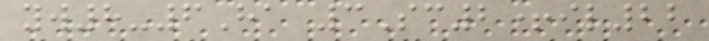yw8-6Ha 3Sc2+il22
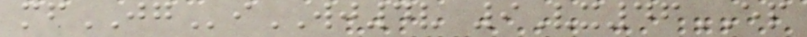mfJGiWJ4v 9Vx46EP
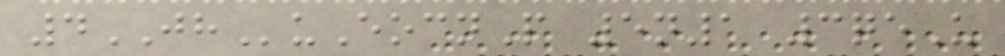4JHuEocnP 5n1 3qeU
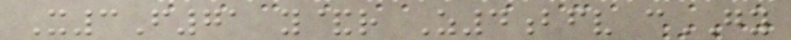X3F71 y&r Z4bfv cGY
